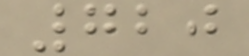720
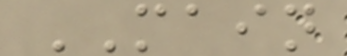MAIN
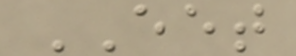EET
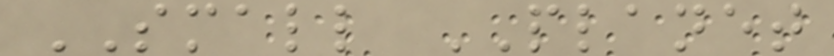SMALL PLANET
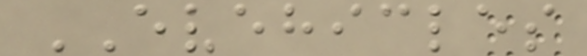EVEHICLES
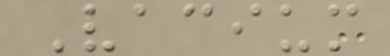Vacium
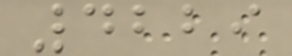4229
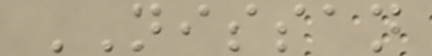NISSAN
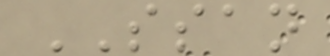SSAN
